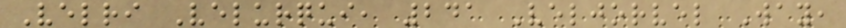Velri Velurqui, 241 Veljorvel Way,
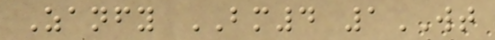Zanfy BM4 1WT
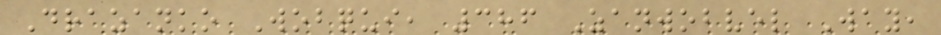Drazanko Wobqui, 386 Zanwobvel Way,
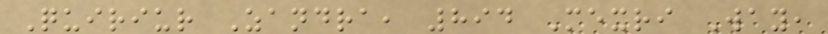Quiriur Zandra, 894 Mexri Way,
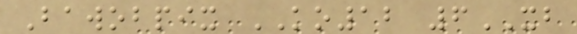Bawobpix KO12 6XB
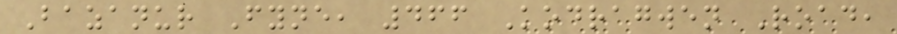Bazanur Fyne, 466 Kodragwen Road,
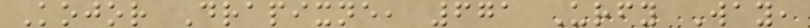Kojor Drapixne, 671 Urfy Way,
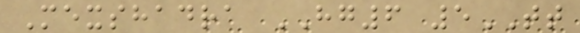Mexshadra HG6 5TT
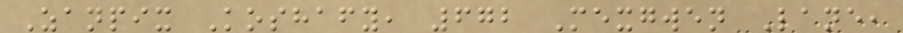Zanpix Koshafy, 672 Mexgwen Lane,
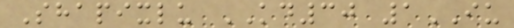Shapixlu KD30 1IU
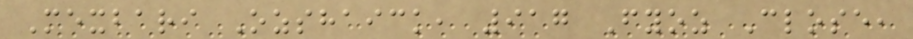Mexbari Ozshaick, 917 Fyoz Close,
